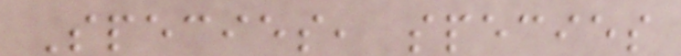Species, species
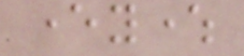everywhere
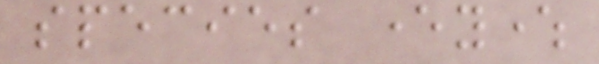species everywhere
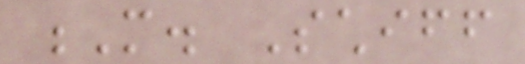M. Schiff
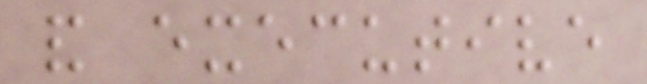and executive
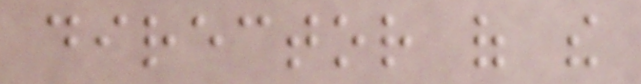director of the
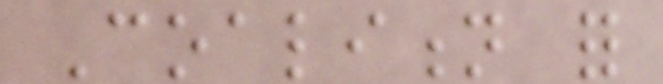Coalition for
